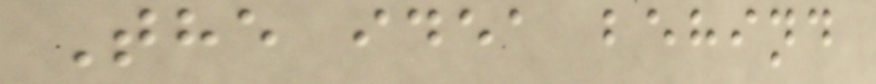The idea behind
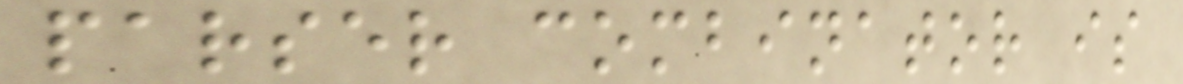parser combinator is
